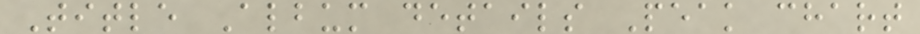Title Album details Peak chart
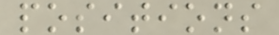positions
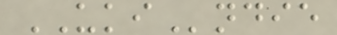UKIndie
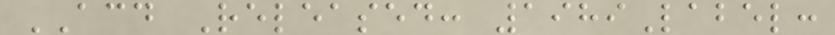ACD Released: 1989Label:
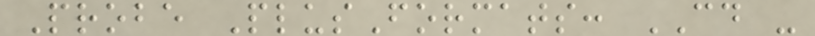Probe PlusFormats: CD -
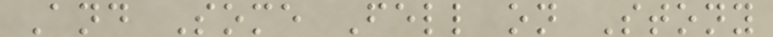And Some Fell on Stony
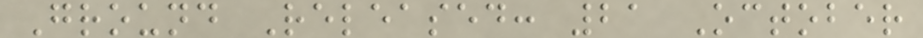Ground Released: 21 October
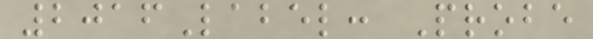2016Label: Probe
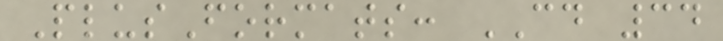PlusFormats: CD 34
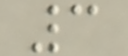3
